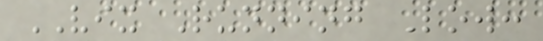VIX Running Low:
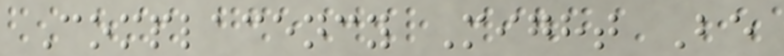Complacency Might Be
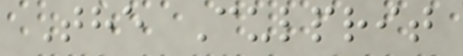The Culprit
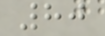80
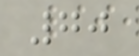70
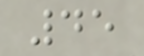45
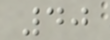40
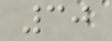30
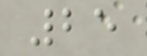25
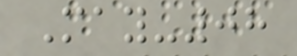May-08
